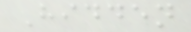Hidden
